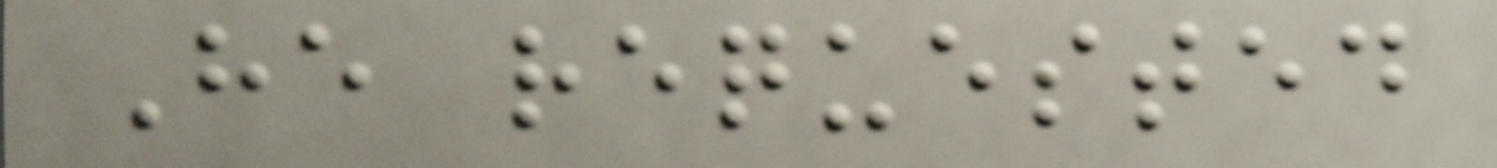He requested
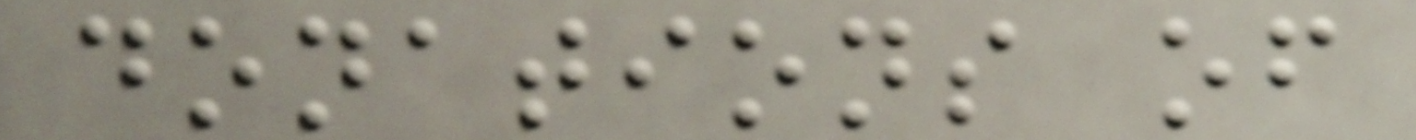donations of
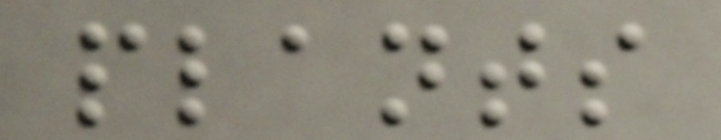plants
